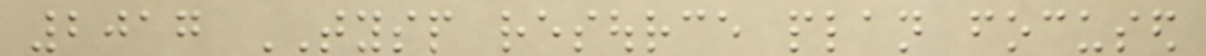2017 TYSP resource plan focused
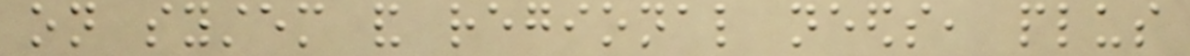on system and regional needs, plus
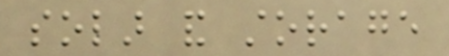solar and storage
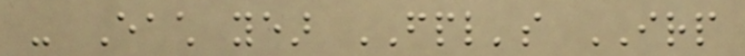- Each year FPL's IRP
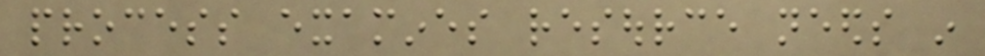process examines resource needs in
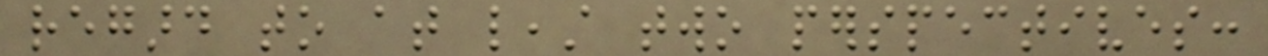regard to at least two perspectives:
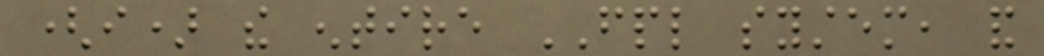(i) the entire FPL system, and
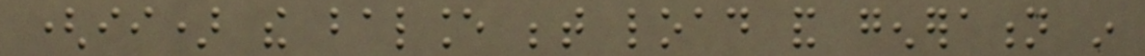(ii) the balance between load and generation in
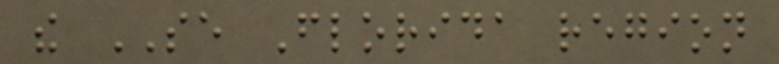the SE Florida region
